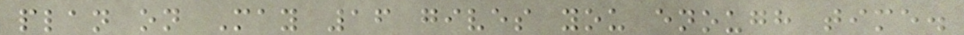plan on May 16 gives you enough time.
